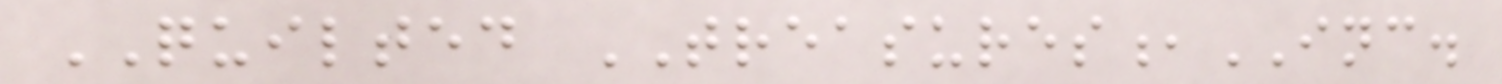QUILTED TREASURES,INC.
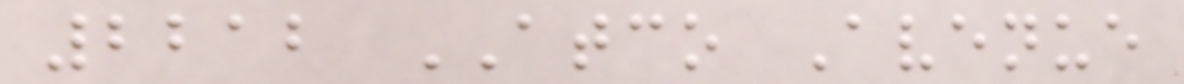2212 ATCO Avenue
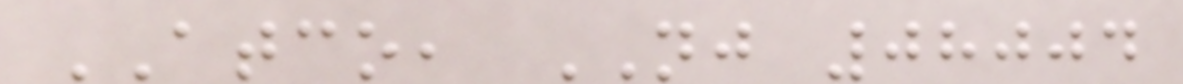ATCO, NJ 08004
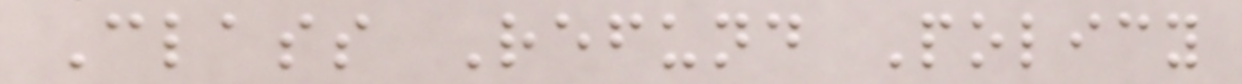Class Refund Policy
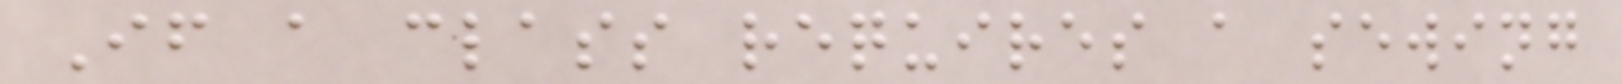If a class requires a sewing
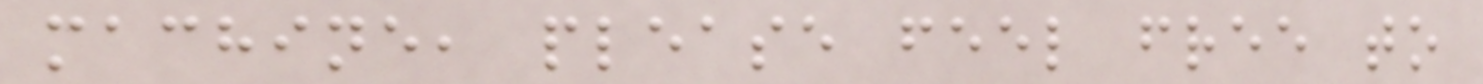machine, please feel free to
